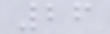26
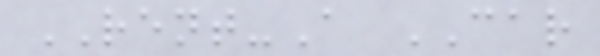RENT-A CAR
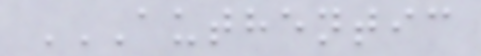AUTHENTIC
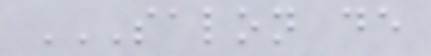SALON DE
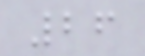26
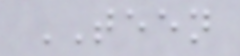TEEN
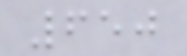650
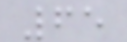65
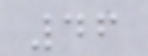46
